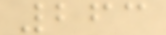263
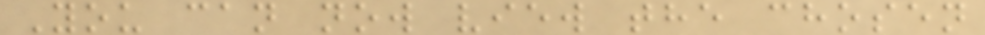You can now view the chosen
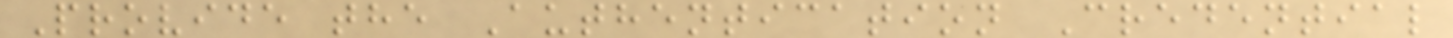Provide the Authentication Credential
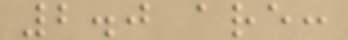2.0 are:
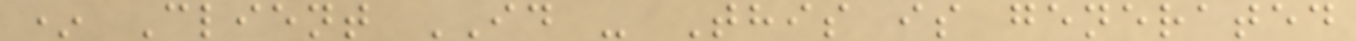* Client ID - This is generated
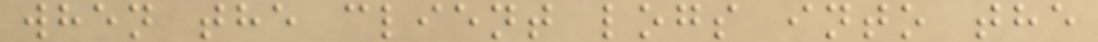when the client logs into the
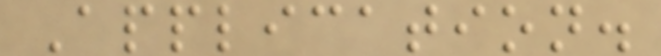Application.
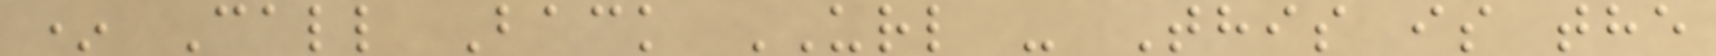* Call Back URL - This is the
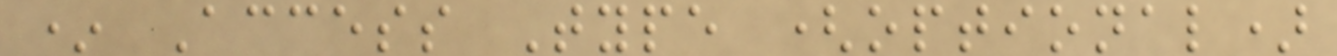* Access Type (optional)
